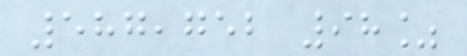587,752 98%
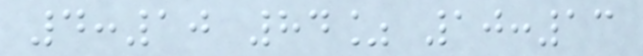4:10 84% 10:13
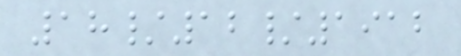18/12/1912
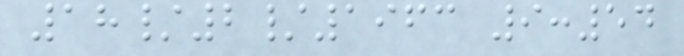18/2/1963 9:54
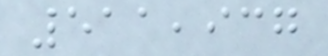511,937
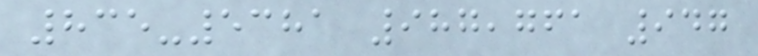835-5381 987,761 947
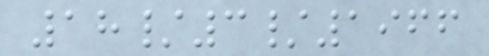18/3/1966
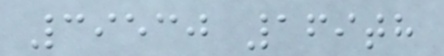39530 169th
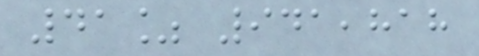41% 941,818
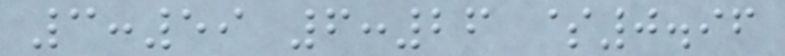3:59 6:26 $0.96
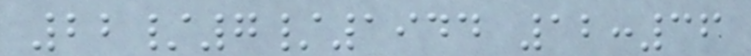22/7/1944 12:36
